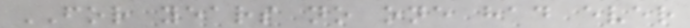FOR years no one had ever
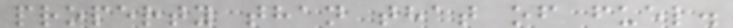property than that of fuel.
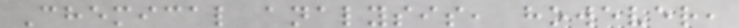Chemical analysis, however,
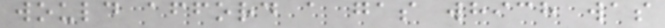would afford a gas which was
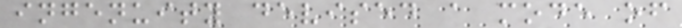ingenuity devised a mode of
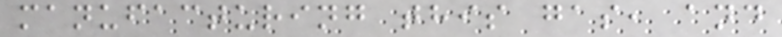manufacturing this gas, and
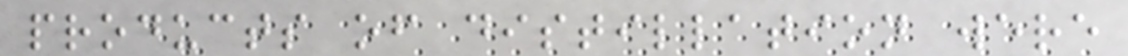products of distillation were
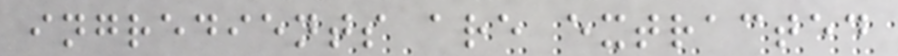ingredients are extracted
